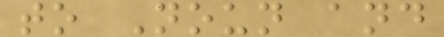to Noun and
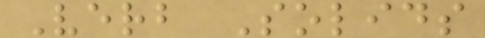Verb Solids
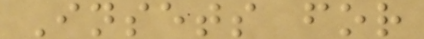Insets for
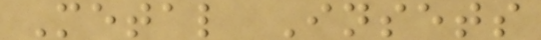Metal Insets
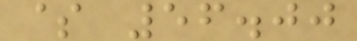$ 56.00
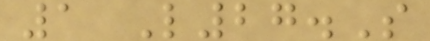1 L27.S
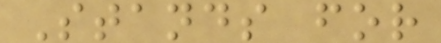Stands for
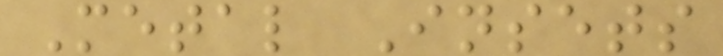Metal Insets
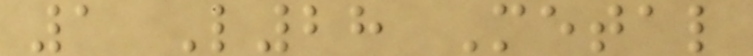1 L28 Metal
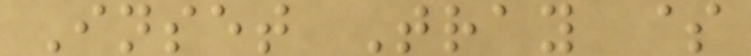Inset Tray $
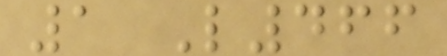1 L466
